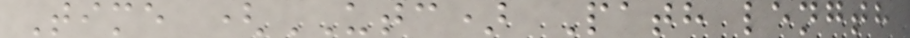Time (UTC) Path length
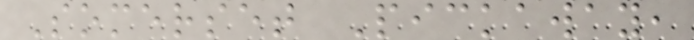Somerset Pickaway,
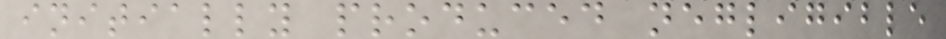initially produced negligible
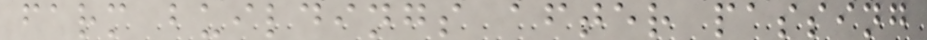farm buildings after passing
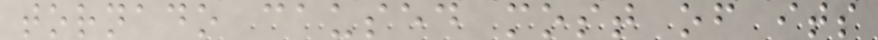tornado caused most of its
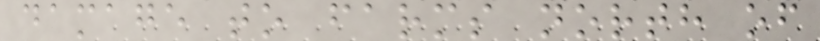damage to farms north of
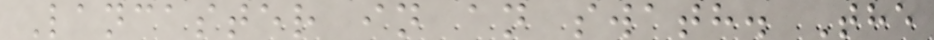Lancaster in an swath. The
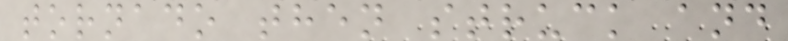tornado then struck and
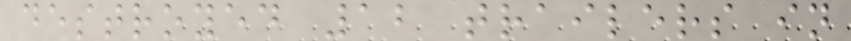destroyed 12 trailers in
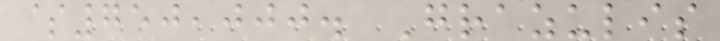$750,000. Grazulis
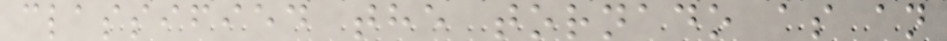classified the tornado as an
